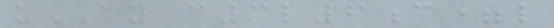xAY c3l6c=l
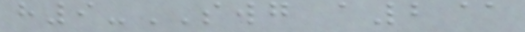h9-SWG a2@
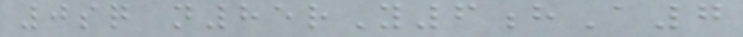0sq n85rY6hA7
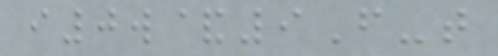i0w&9F-t
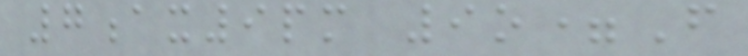7ax9pm 9o=F
